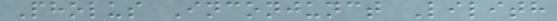Pholus Inconjunct Lilith
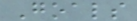Goals
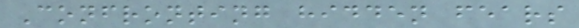Confronting hidden fears
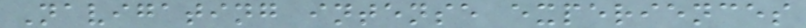Navigating intense experiences
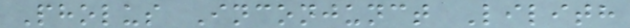Pholus Inconjunct Lilith
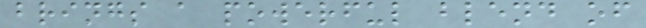brings a powerful blend of
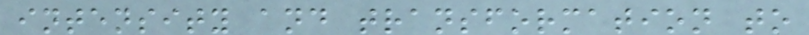intensity and transformation to
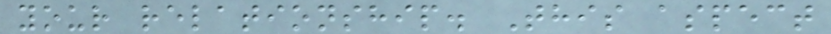your relationship. This aspect
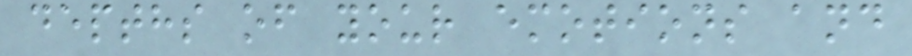depths of your emotions and
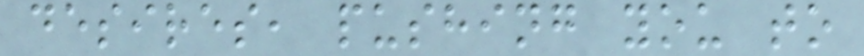desires, pushing you to
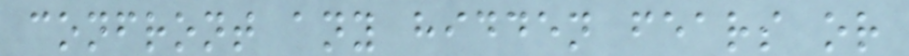confront any hidden fears or
